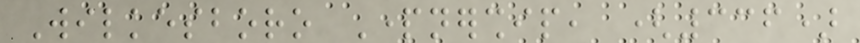Wilkesboro Partnership, (336)
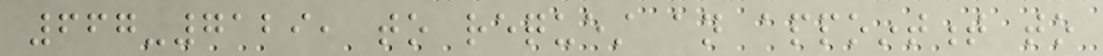667-7129, to request an appointment to
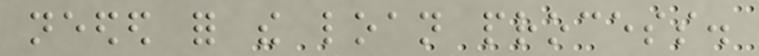needed for the loan process.
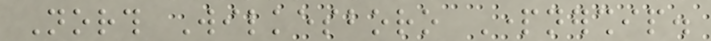North Wilkesboro Partnership.
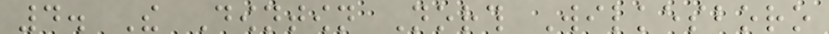4. The Downtown North Wilkesboro
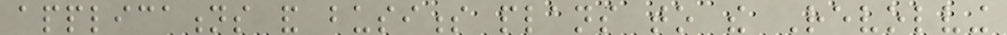applications and business plans to the Revolving
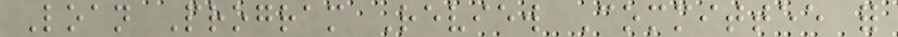Loan Program Review Committee for
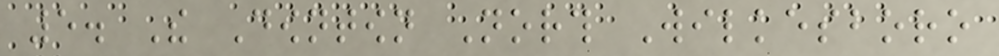5. The Downtown North Wilkesboro
